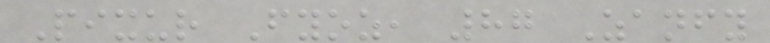Pixur Fyoz, 87 Zanfy
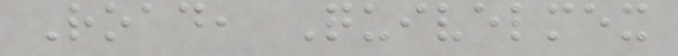Road, Quivelmex
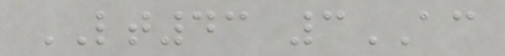LT43 3AC
